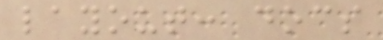layout: docs
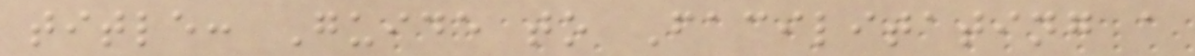title: Guide to Facilitating a
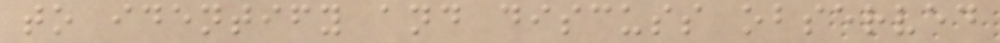to identify and discuss observed
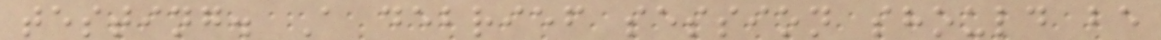testing. A debrief session should be
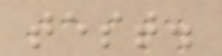test.
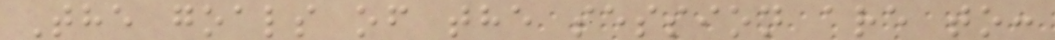The goals of the session are to:
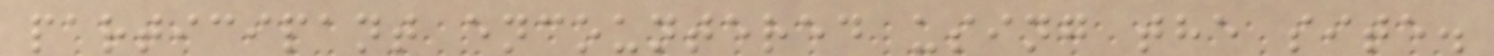participant encountered using the site.
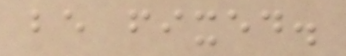be fixed.
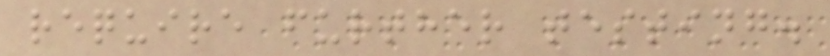require further testing.
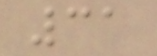31
